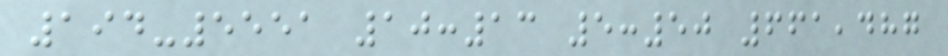194-5551 10:13 5:50 661,487
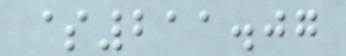$211.07
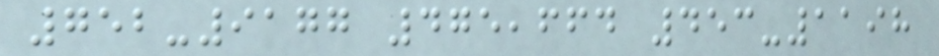752-9177 475,664 453-1198
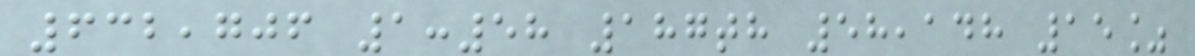632,706 1:58 187th 58,148 15%
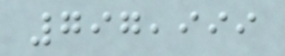797,999
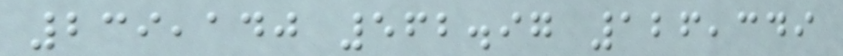239,140 562.97 126,349
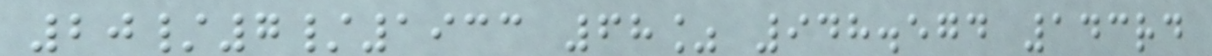20/7/1933 68% 948.574 143rd
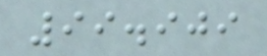99.909
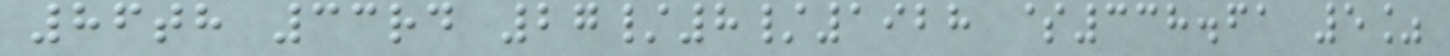86th 33rd 27/8/1928 $338.61 5%
